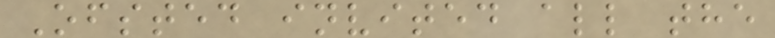Ofsted invited all the
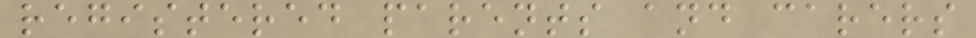registered parents and carers
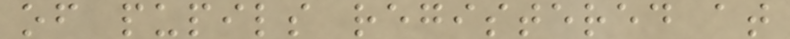of pupils registered at
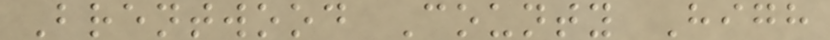Brentwood County High
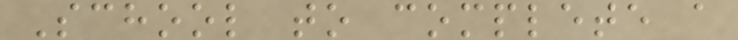School to complete a
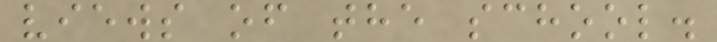views of the school.
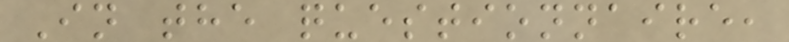In the questionnaire,
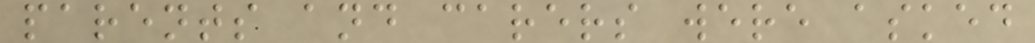parents and carers were asked
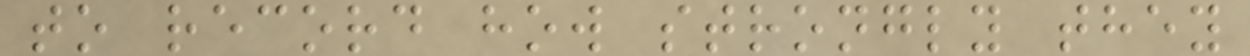to record how strongly they
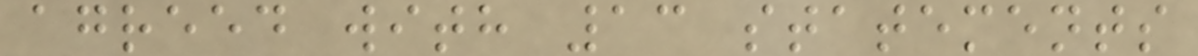agreed with 13 statements
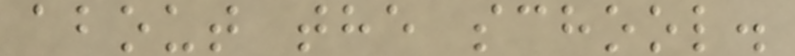about the school.
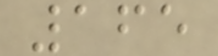165
